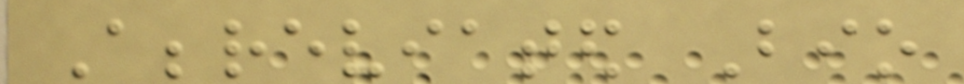Abbreviated Bio
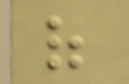of
